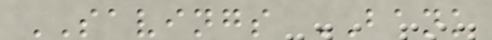SAVINGS BANK
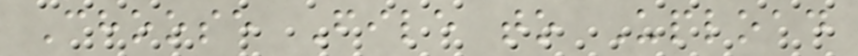Choose File to Upload
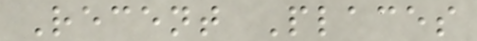Recent Places
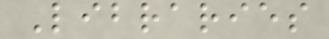Libraries
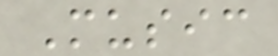Music
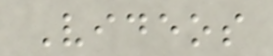Videos
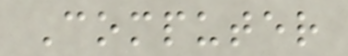Computer
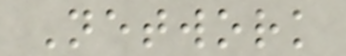Network
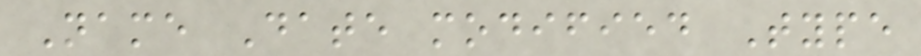Name Date modified Type
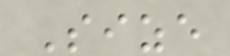Size
